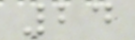24
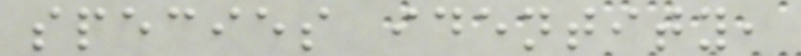species identity,
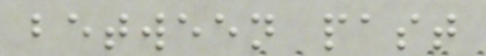between past
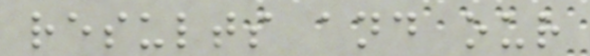results and our
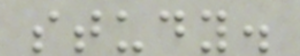study.
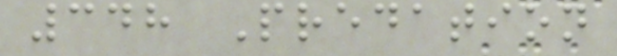348 Predation
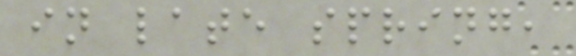in late spring,
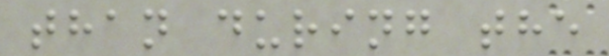than during the
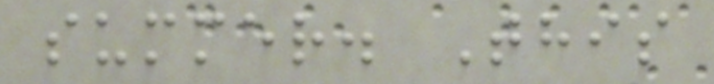summer. This
